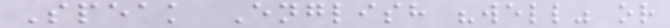Speak English "well" or
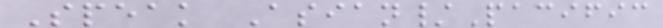Speak Asian/Pacific
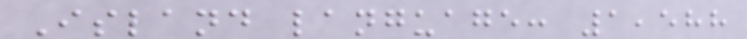Island language: 1,588
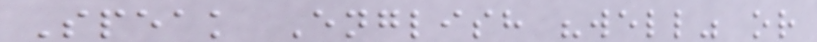Speak English "well" or
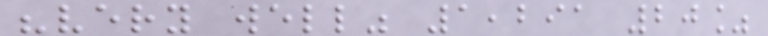"very well" 1,291 20%
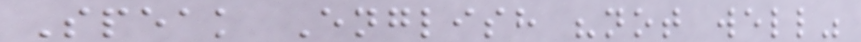Speak English "not well"
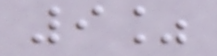9%
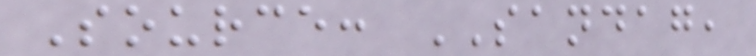Source: SANDAG,
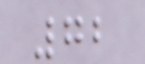72
